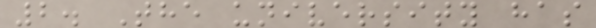2. The university has
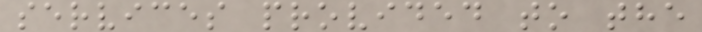services provided to the
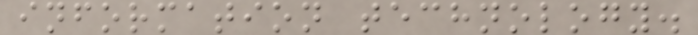information technology.
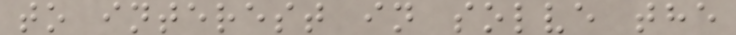to interest in solve the
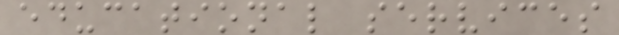educational services
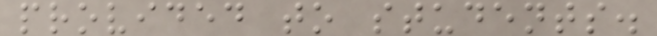provided to students.
